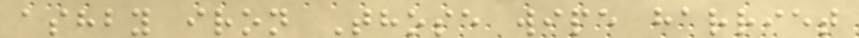ashby iron Those wipe harriet
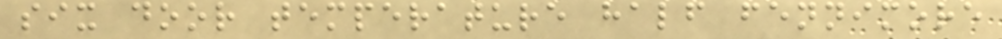six door temperature half fennimore
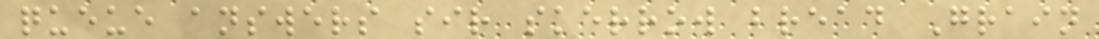queue answers sir skerrow bread Grain
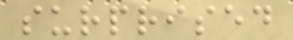surprised
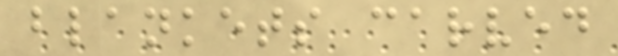blankets carved
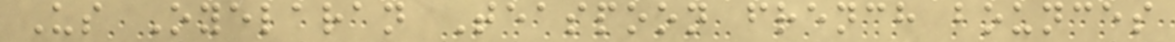Us Oyelaran Teaspoon french bounces
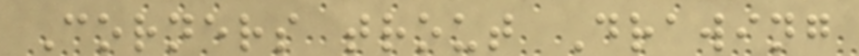Corners trout Drawing
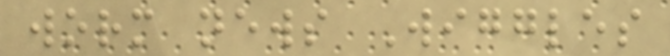worm news Wiggles
